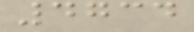4734
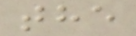the
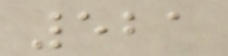521
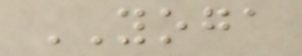YOGA
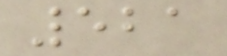521
